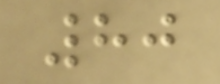80
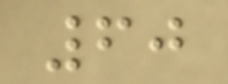60
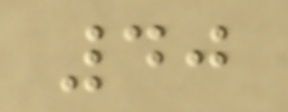40
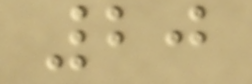20
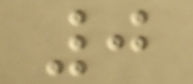0
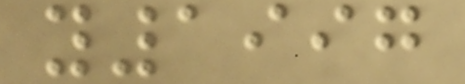y1997
